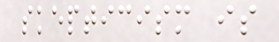skepticism is
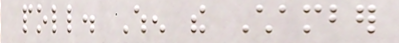poll. When the Chamber
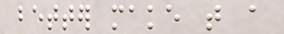better make that a
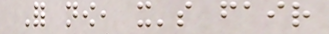For now, it's fair
